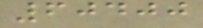60400
